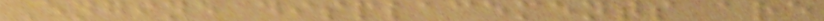Engine displacements are
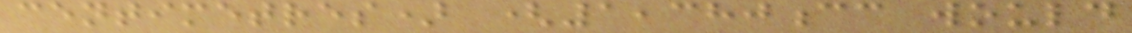centimetres) (1,380cc would
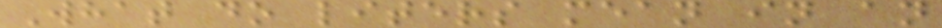What do liters mean in an
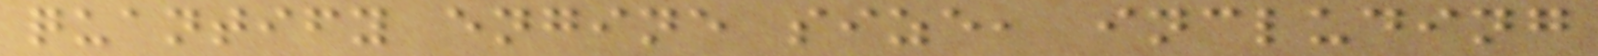quantify engine size, including
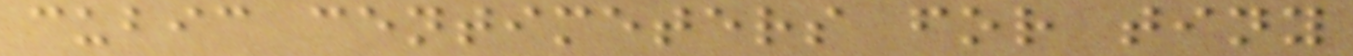cubic centimeters for tiny
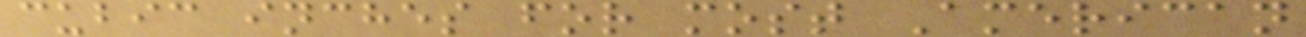cubic inches for most American
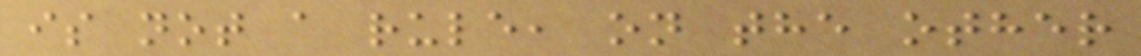is not a rule, on the other
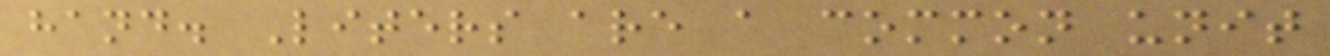hand. Liters are a common unit
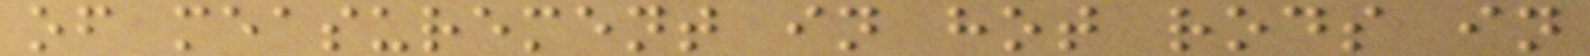of measurement in hot rods in
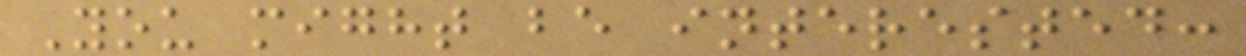You might be interested:
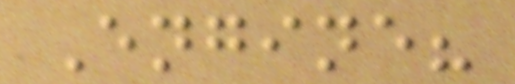Engine?
